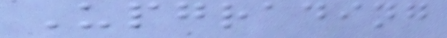Upgrading
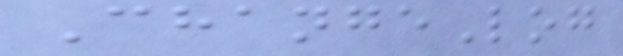ChangeLog
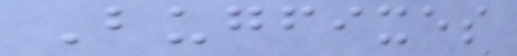Bugfixes
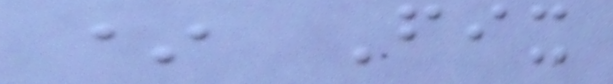* Fix
